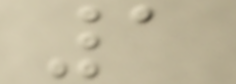1
